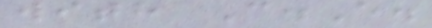with C.E.
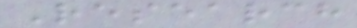Research
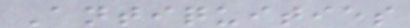Antiquities
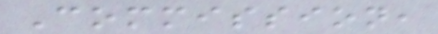Commission,
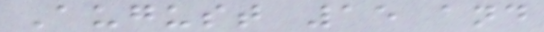August 15 and
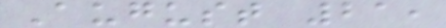August 21,
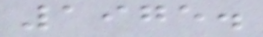1975.
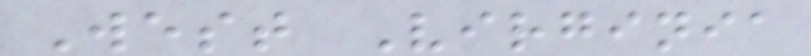West Virginia
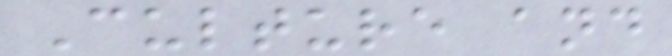Culture and
